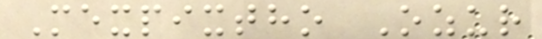Mexpixtho Ozur
